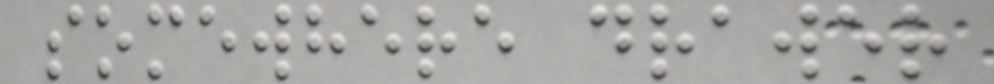somewhere drawer
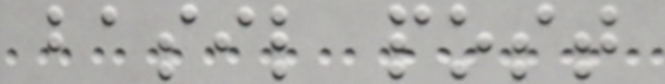basil post
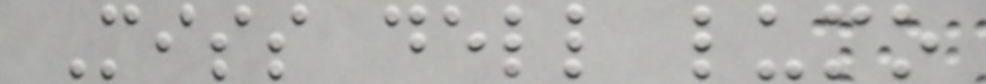Miss dell lumo
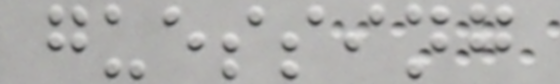guessing
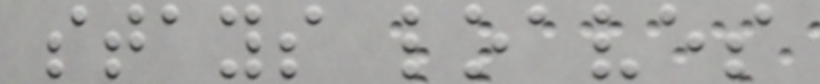stays loaves
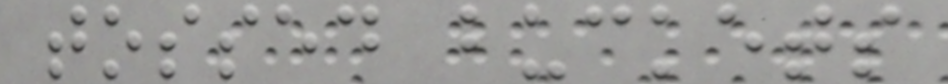tossed buckets
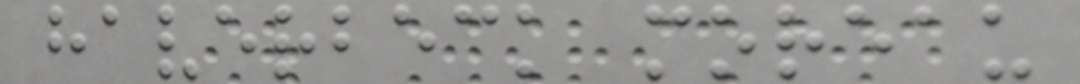haverbeck moreau
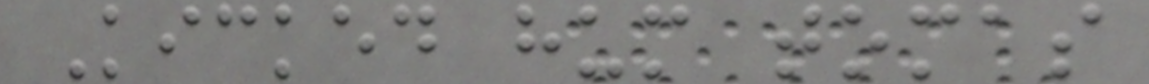Kicked hum tomas
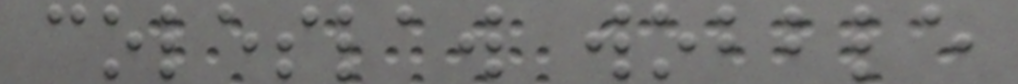coleslaw wobble
